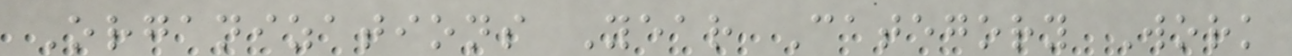Organizations Year Category Work
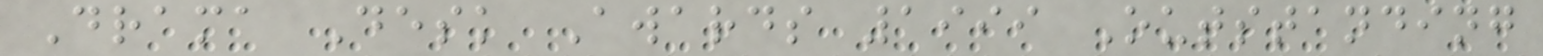Drama Desk Awards 1999 Outstanding
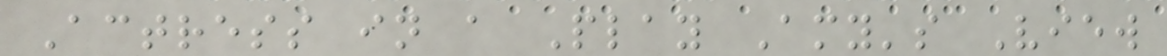Actress in a Play Amy's View
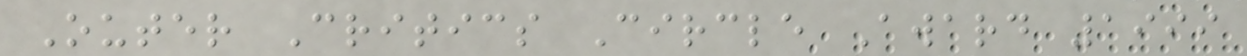Outer Critics Circle Award 1999
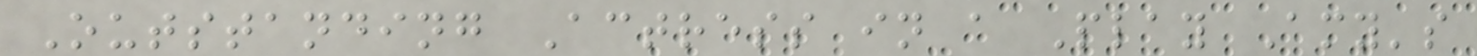Outstanding Actress in a Play Amy's
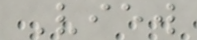View
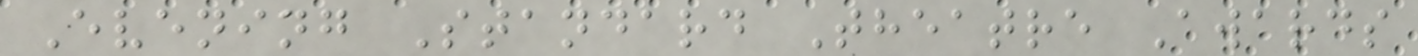Evening Standard Theatre Awards
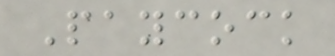Paycock
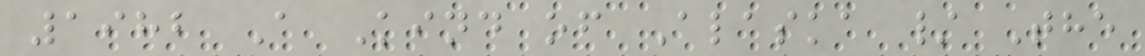1982 A Kind of Alaska / The
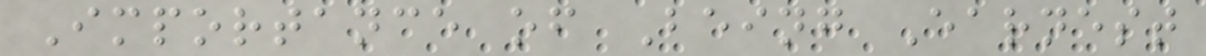Importance of Being Earnest
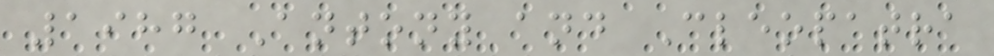1987 Antony and Cleopatra
